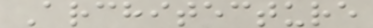Architecture
